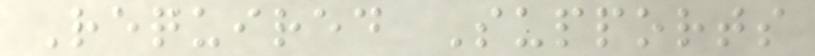Required Supports
